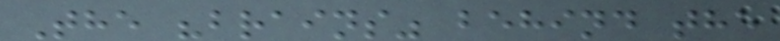The "brains" behind the
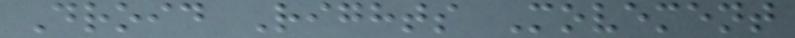Droid Rights Movement
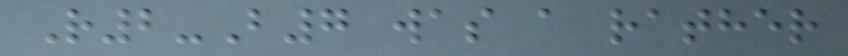R2-B7 was a rather
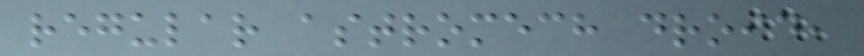regular astromech droid,
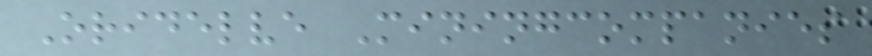Oridelve Miningcompanies
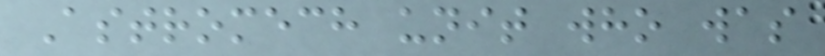Astromech unit who was
